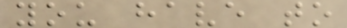you have to
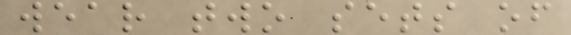wear two sets of
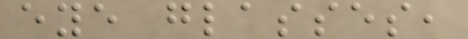eye glasses,
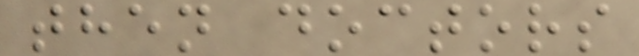then doctors
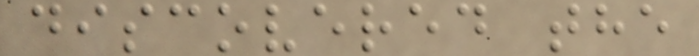discovered the
